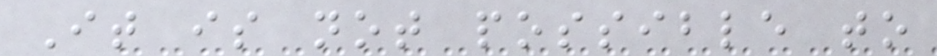It is not possible to
